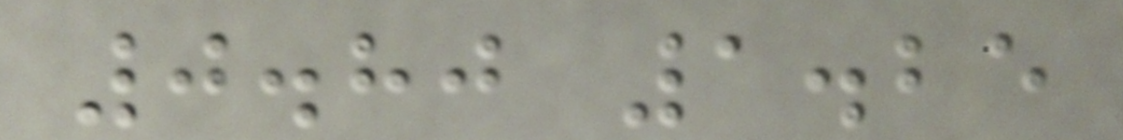0.80 1.25
